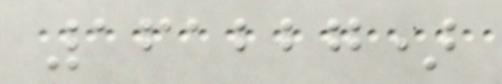161227)
